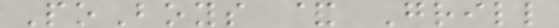PoBoys & Grill
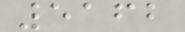5162
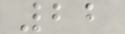22
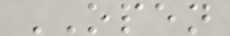OPEN
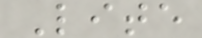Lite
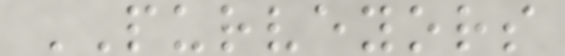PURVEYORS
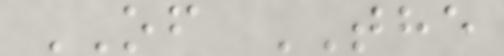OF THE
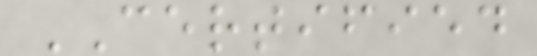CERTIFIED
